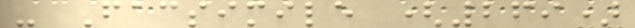- Facsimile (269)
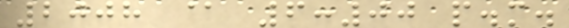2008 @ 6:00 p.m.
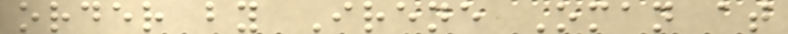order by Irene Oman at
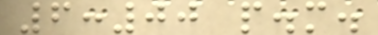6:00 p.m.
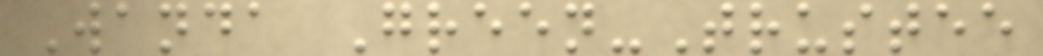Wanda Green-Trustee
